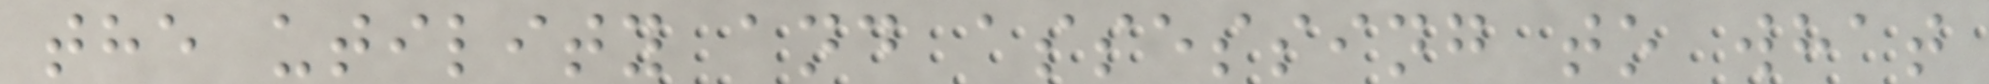the utility and assessing to what
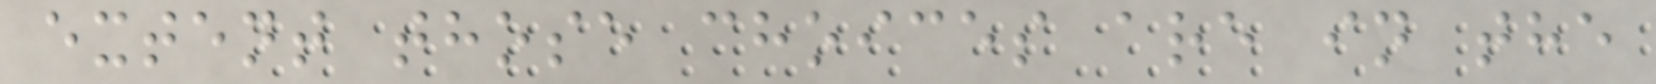extent those choices are in the
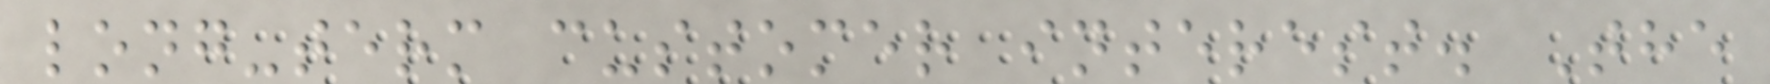long-term customer interest. The
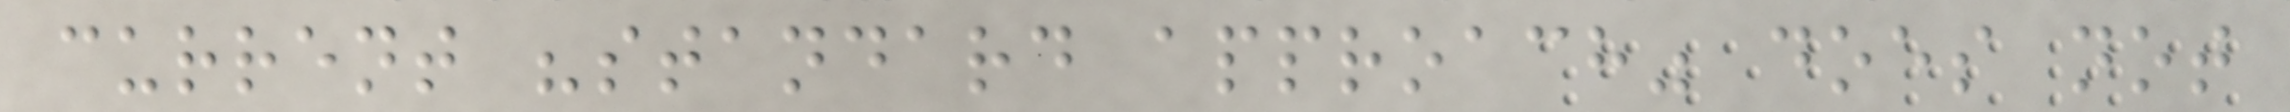current "standard approach" does not
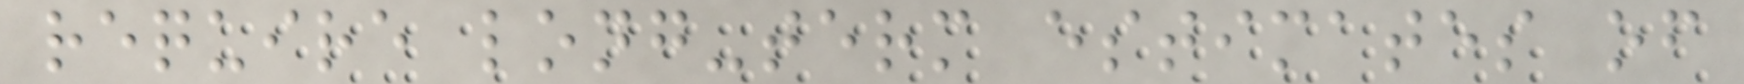require long-term estimates of
